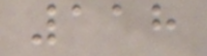118
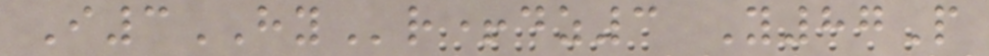I3HYr+dz3 Y87P
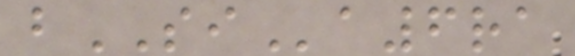bSIa6ra
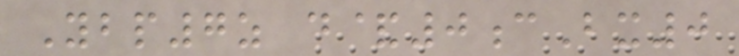Ybp7z d&0cBx0
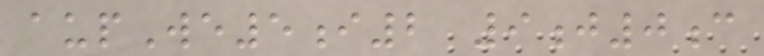aupWe5i2 9j0c
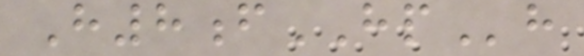H8fHPh
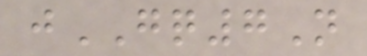jGQ7N
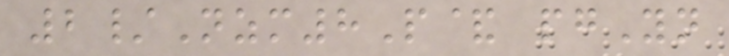2/Nzm8P& pgYn
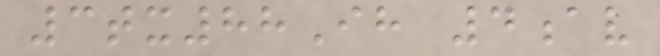3tx88Ih 4av
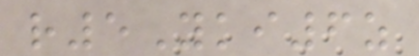r5Yki6z
